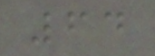64
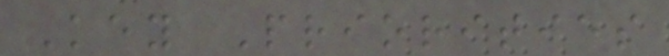Key Priorities
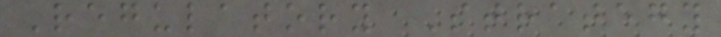Regulatory Strategy
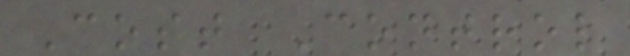Cost Control
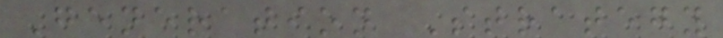Generation Strategy
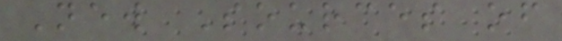New Sources of
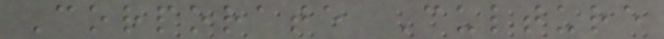Corporate Culture
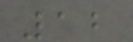12
